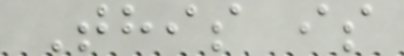This is
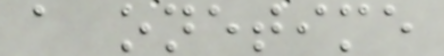a onetime
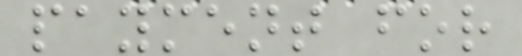payment for
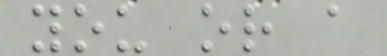you or a
